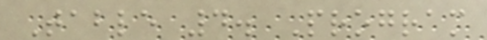Table 4. Program
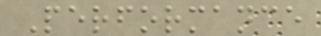Performance
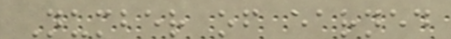Number of earned
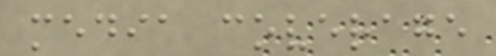media coverage
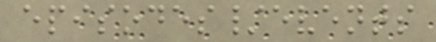episodes/events
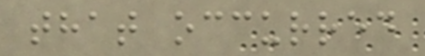that occurred
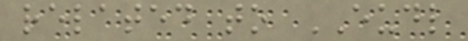related to EUDL
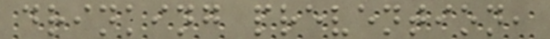drinking prevention,
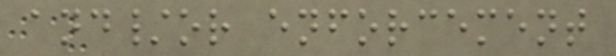and/or enforcement
